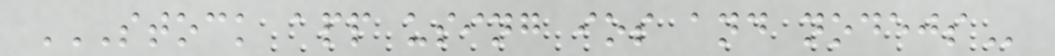STOCK APP USING IOS AND NODEJS
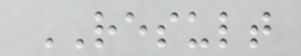RESULT
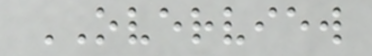OVERVIEW
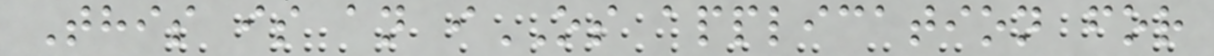This is an iOS application for
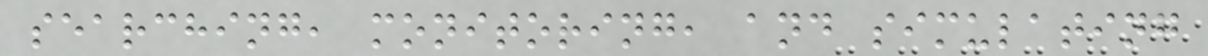searching, monitoring, and simulating
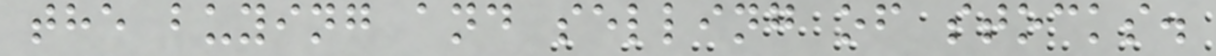the buying and selling of stocks.
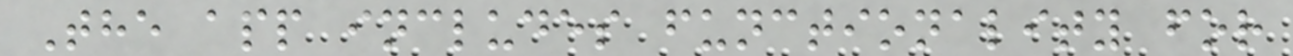The app includes functionality for
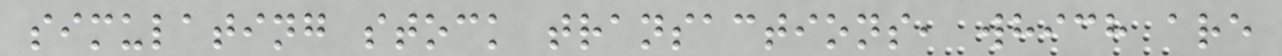simulating stock transactions, which are
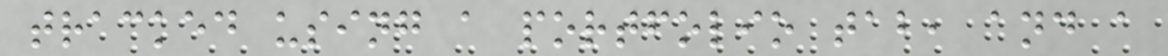tracked using a portfolio tab, and a
